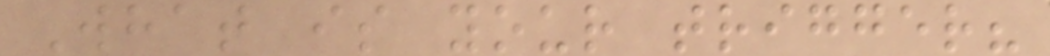What is your trigger?
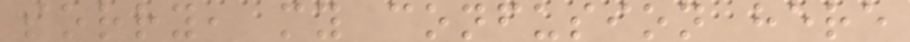sorry, my confusion here
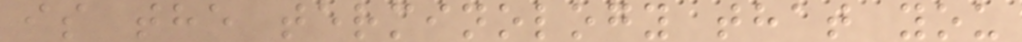is the terminology that you
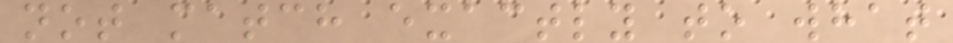not match exactly to what
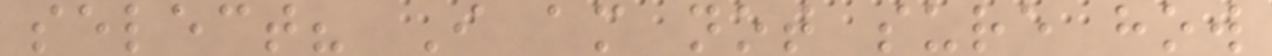select? I am not sure how
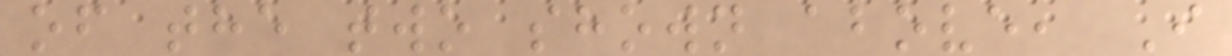of the two shown above, I
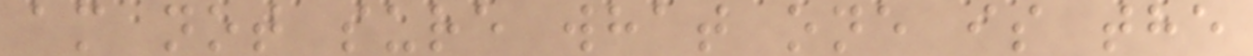am not sure what one is the
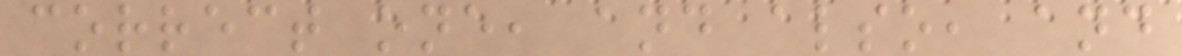correct one, and also, and
